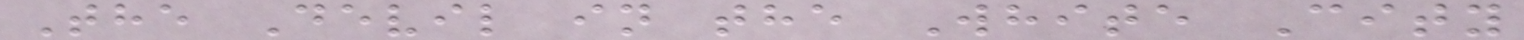The Devil in the White City
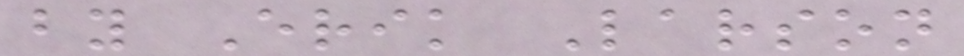by Erik Larson
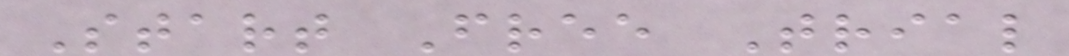Start Free Trial
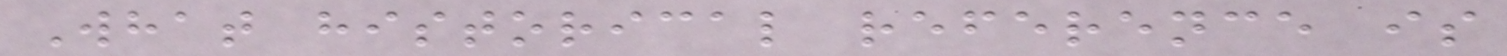What historical reference is
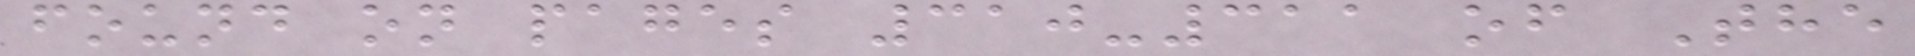found on pages 310-311 of The
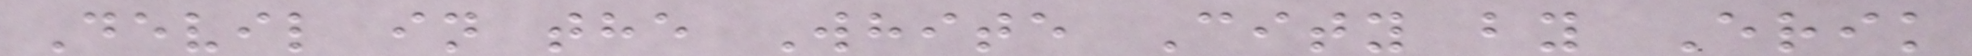Devil in the White City by Erik
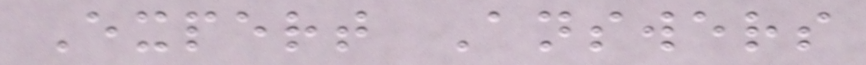Expert Answers
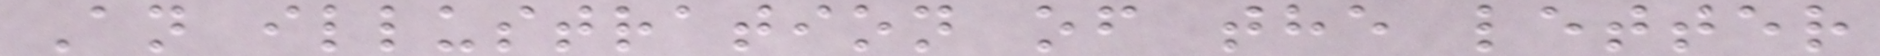An illustration of the letter
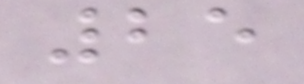25
